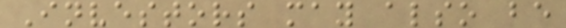Investors may also be
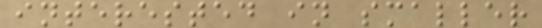interested in smaller
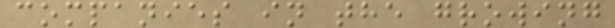companies in the growing
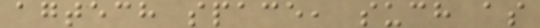agtech space, such as
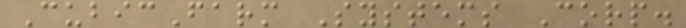CubicFarm Systems Corp.
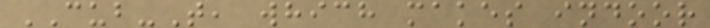CUB-T, which makes indoor
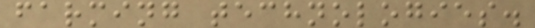farming technologies.
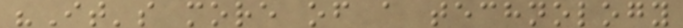"It's more of a technology
